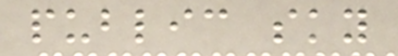public sky
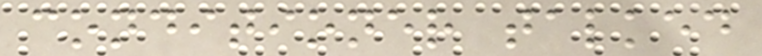conditioner talked
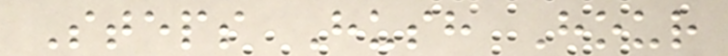Steps Hush Hour
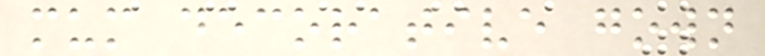mum decorative gown
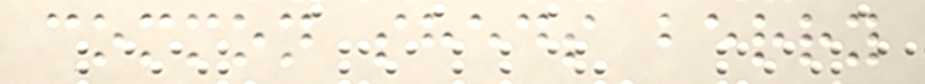common sheds berry
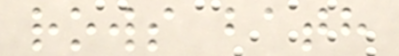rows bath
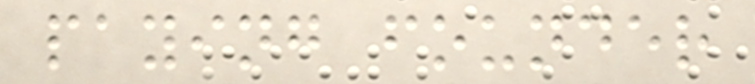paying founder
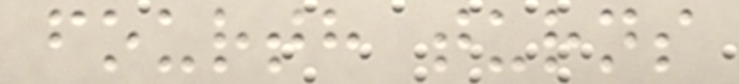fourth turns
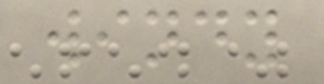windy
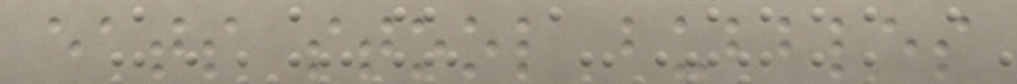eats stool bubbles
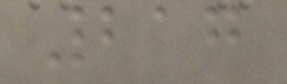217
